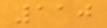110
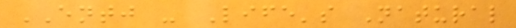ENTJ - Life's Natural
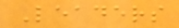Leaders
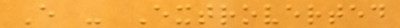E - Extroverted
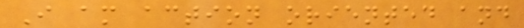I am action oriented and
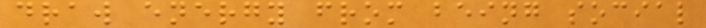draw energy from being social
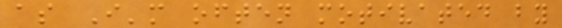as I'm often motivated by
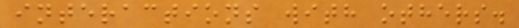interactions with others.
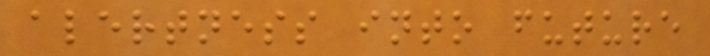alertness into future
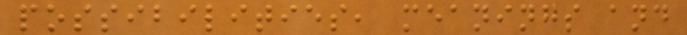possibilities, meanings and
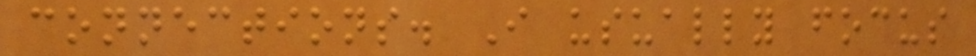connections. I usually focus
